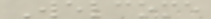Welcome
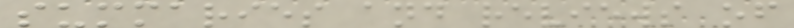summaries and reviews of
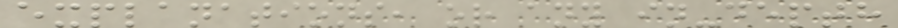explanations, or any in-depth
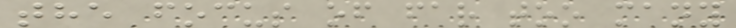the focus of far too many
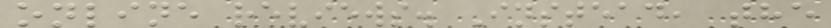online reviews. Instead, the
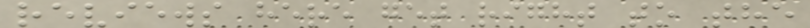reviews here get right to the
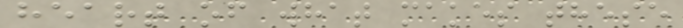heart of what makes these
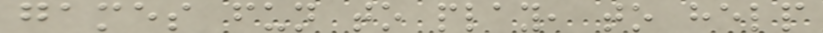games fun to play, to help
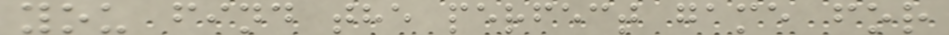you find the perfect game for
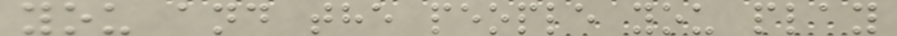you and the people you play
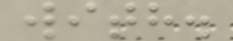with.
